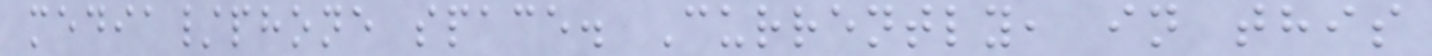media/phone space. Currently, in this
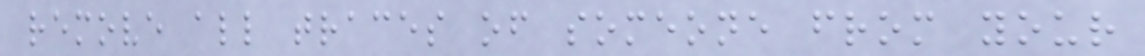remove all traces of someone from your
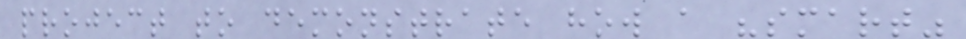project to demonstrate how a "smart"
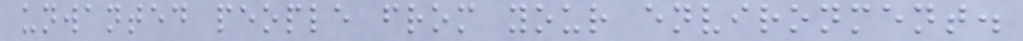unwanted people from your environment.
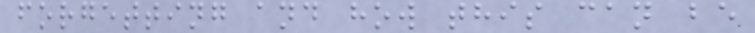forgetting and how this can be
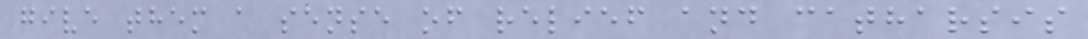give them a sense of relief and catharsis
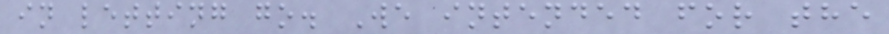in letting go. We intended for the
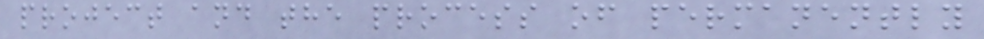project and the process of permanently
